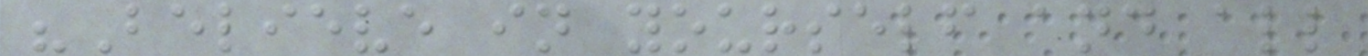"Believe in yourself and all
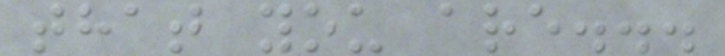that you are...
